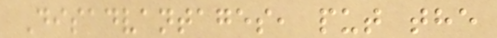Disadvantages, put the
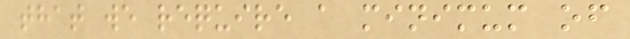that we require a minimum of
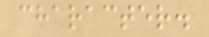character.
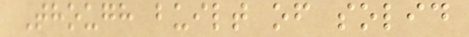Though built of solid
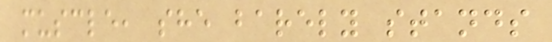muscle, she barely stands
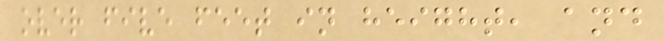over five feet in height, and
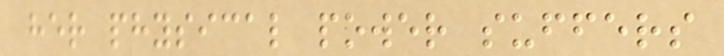her physical power suffers
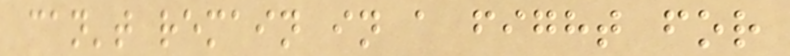can't remain in a fight for
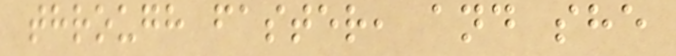through faster, and she
